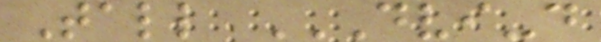Tall DVI-D
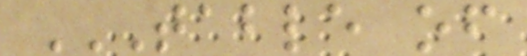TABLE OF
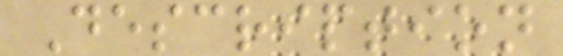Description
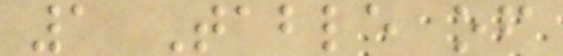1 Table of
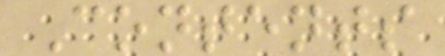Contents
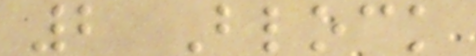2 Block
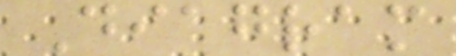Diagram
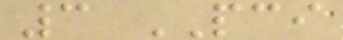3 PCI
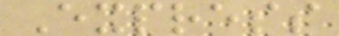Express
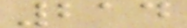214
